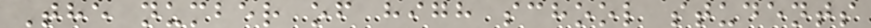The number of high school students
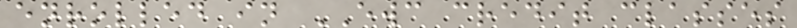enrolled in EWC credit classes
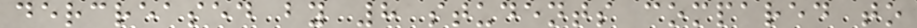dercreased by 8 students compared to
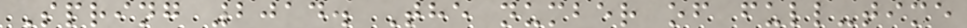Spring 2014. The number of full-time
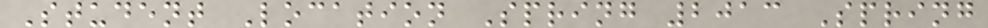Student Location Spring 2013 Spring
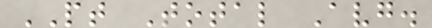PT Total Avg.
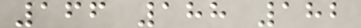166 188 182
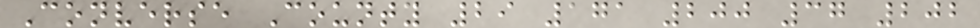Converse County 29 171 200 37 202
